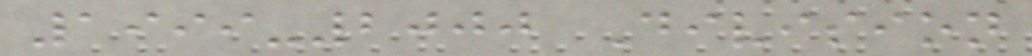1999-2000 Division
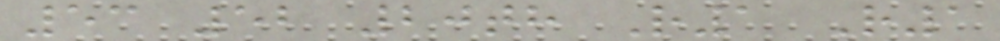53 52 20th R1 R1
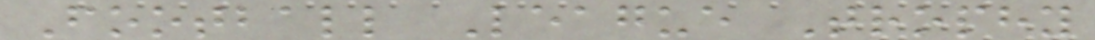Football League Trophy
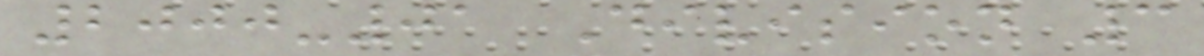2000-01 Division 3
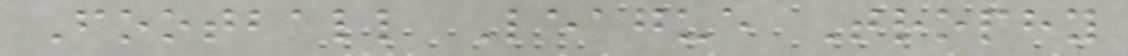Football League Trophy
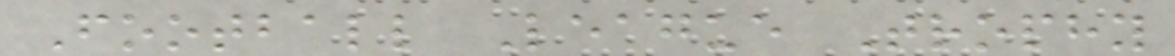Football League Trophy
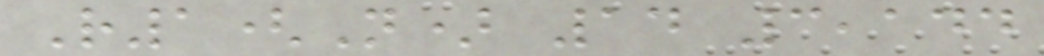R1(N) 14 3,144
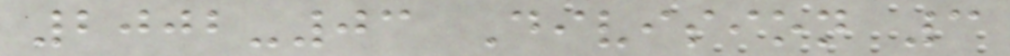2002-03 Division 3
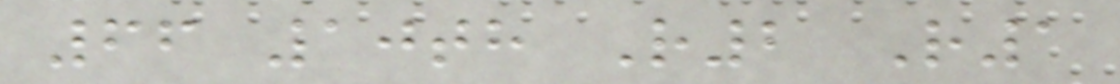66 10th R2 R1
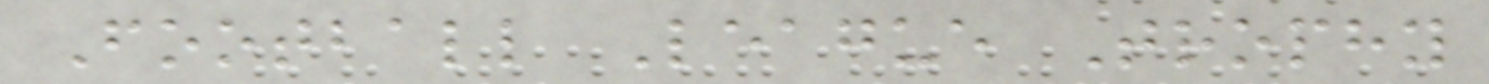Football League Trophy
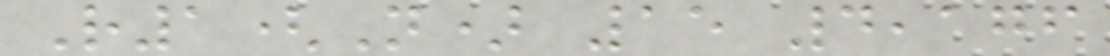R1(N) 15 4,176
